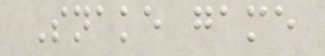Snake game
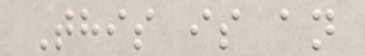This is an
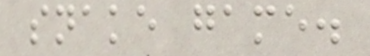snake game.
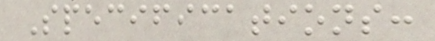Specifications:
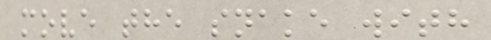move the snake with
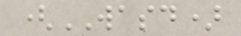(WASD)
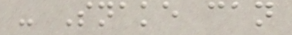- Snake can
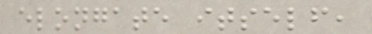elongate itself,
